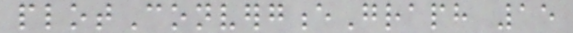plotConvergenceGraph 15
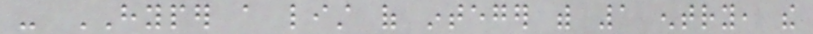- HYPER a list of integer with 1 entry, the
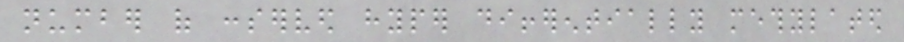number of conserved hyper differentially methylated
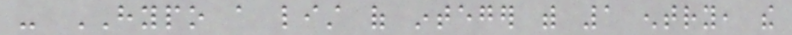- HYPO a list of integer with 1 entry, the
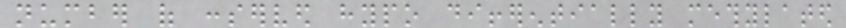number of conserved hypo differentially methylated
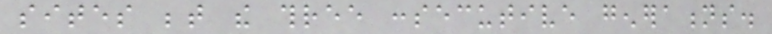sites between the three consecutive generations.
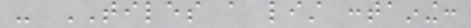- TILES a list containing:
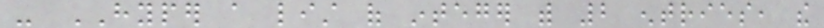- HYPER a list of integer with 2 entries, the
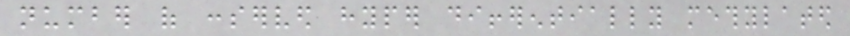number of conserved hyper differentially methylated
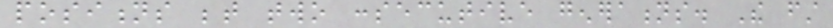positions between two consecutive generations. The first
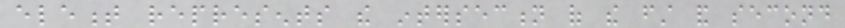element represents the intersection of the first and second
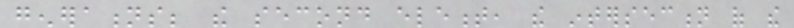generations; the second element, the intersection of the
